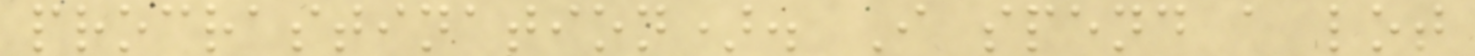procrastination). I spend a lot
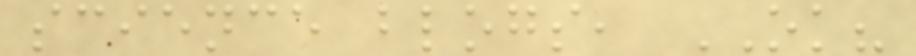science blogs, OK?
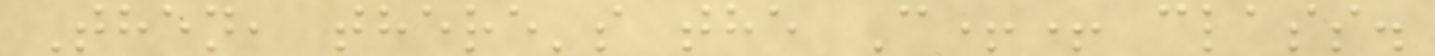Then, there's the C++ class.
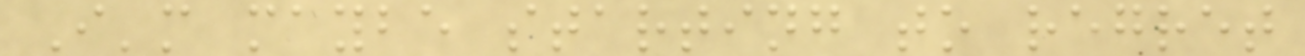I'm maybe starting to regret
